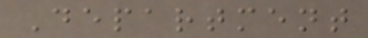Department
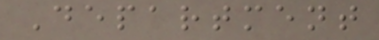Department
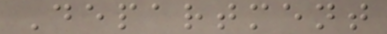Department
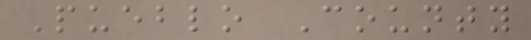Pueblo County
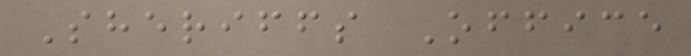Sheriffs Office
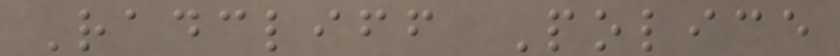Radcliff Police
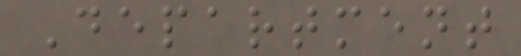Department
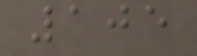105
